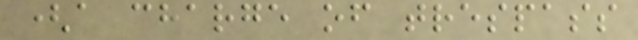(a charge of trespass
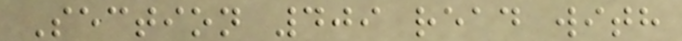Section 409 read with
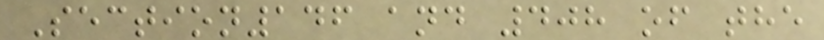Section146 and 408 of the
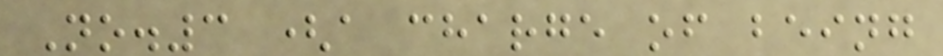No.3 (a charge of being
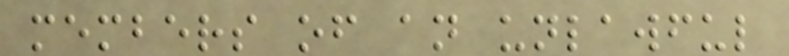members of an unlawful
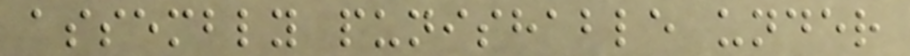assembly punishable under
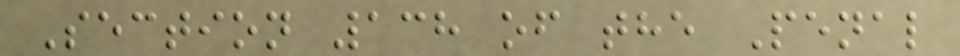Section 138 of the Penal
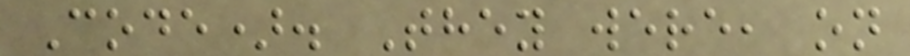Code). They were, on
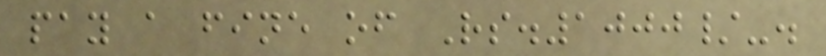pay a fine of Rs.1000/-.
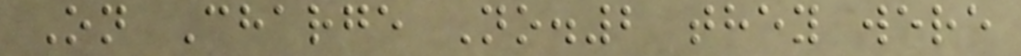On Charge No.2 they were
